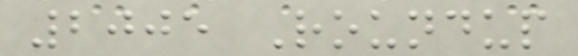2005 Roundup
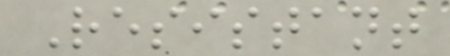Resistant
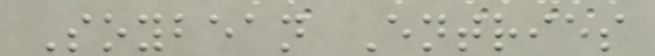Soybean Entries
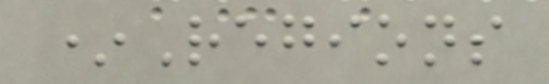*Regions
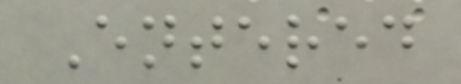Entered
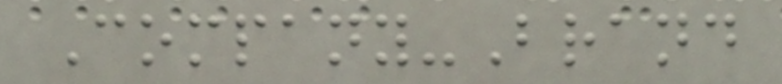Company-Brand
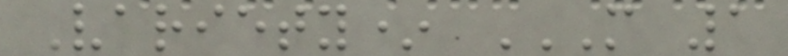Variety* M 1
